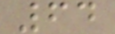64
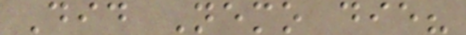Did Nemo die?
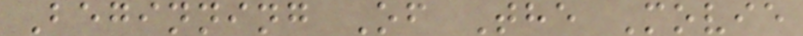Beginning Of The Movie
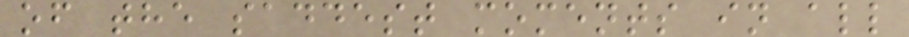of the saddest moments in all
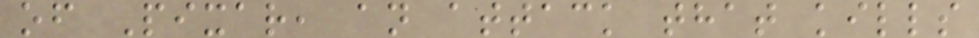of Pixar, an attack that kills
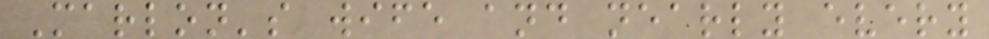Marlon's wife and nearly every
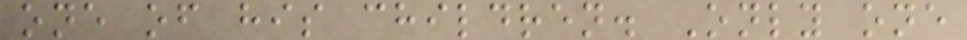one of his children. Only one
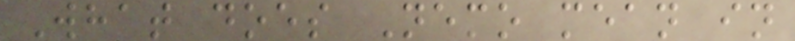What does Nemo mean in
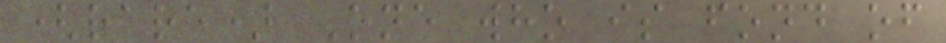(rare) One who is fond of
